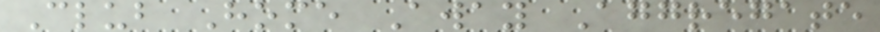Club Home Away Aggregate
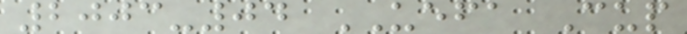2003-04 UEFA Cup
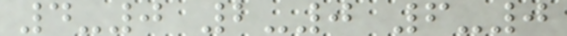4-0 2-0 6-0
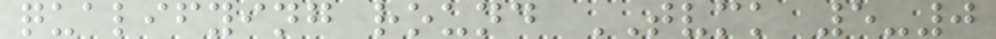qualifying round TVMK 5-0
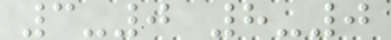3-0 8-0
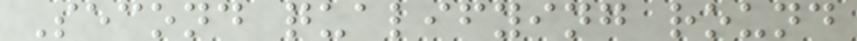Second qualifying round
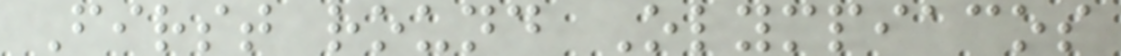First round Olympiacos
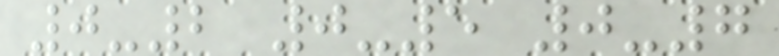0-2 0-5 0-7
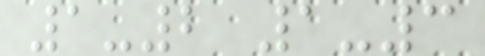1-2 1-3
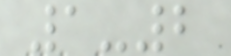1-2
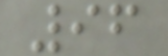96
